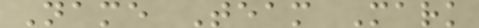Name Team Mark
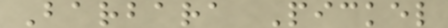Barbara Pickel
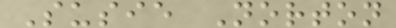Susie Norton
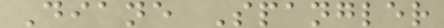Diane Spangler
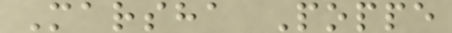Marsha Poppe
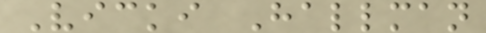Vicki Hallman
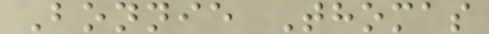Bonnie Thomas
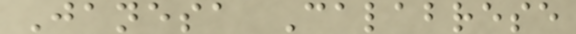Janesa Calabrese
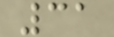31
